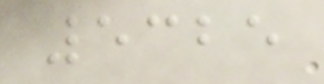5325
